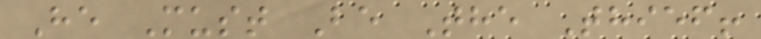He Must Be The Thief!
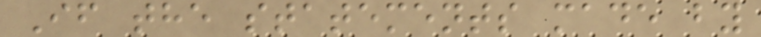If the statements made by
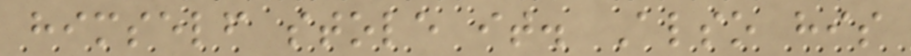himself stole it. Also his
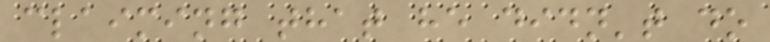claiming that he didn't do
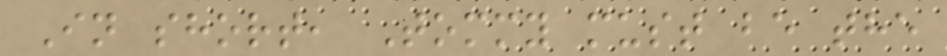In short, Tommy must be the
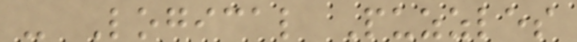- Logical Puzzles
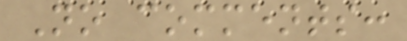No comments:
